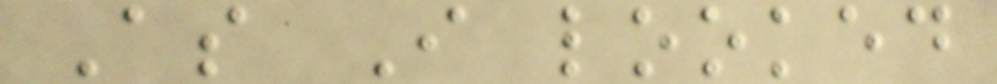As I looked
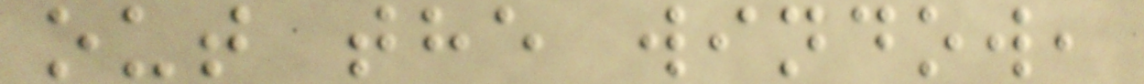out the window,
